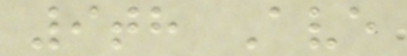9th Ave
